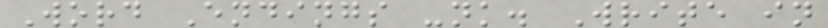Word Endings -nk. Write in
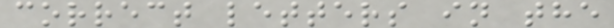correct letters in the
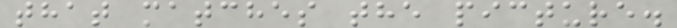that matches the picture.
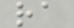ra
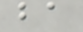ba
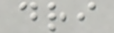dri
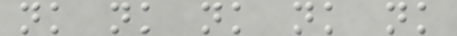nk nk nk nk nk
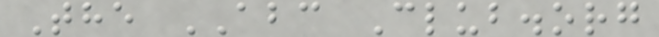The ABC Club.org
